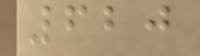620
